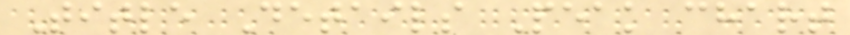Title Details Peak chart
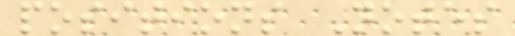positions Notes
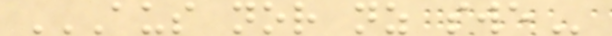AUS NOR NZ SWE
